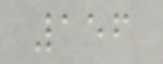156
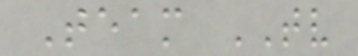Team TV
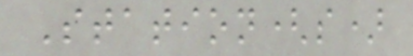Station(s)
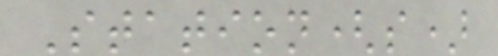Station(s)
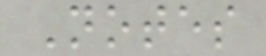Notes
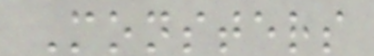Monsters
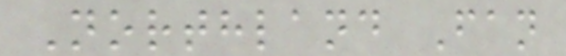Northland Fan
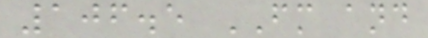106.5 FM and
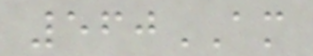560AM
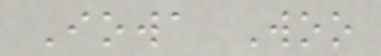Iowa Woo
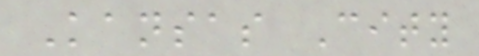Kansas City
